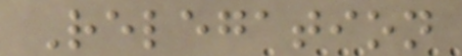Relegation
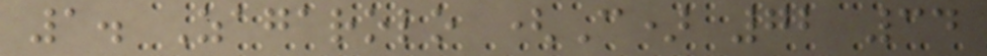1. Zagarolo (C) 72 34
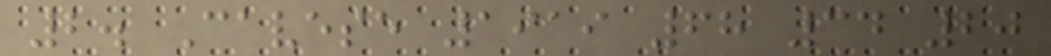2. Cavese 1919 68 34 20
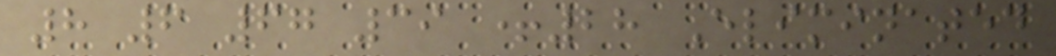8 6 67 39 +28 Eliminated
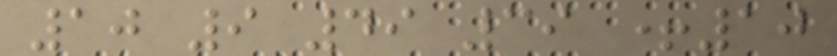10 9 49 39 +10
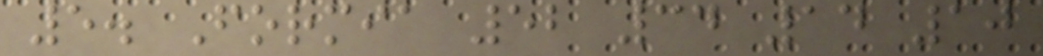5. Formia 52 34 14 10
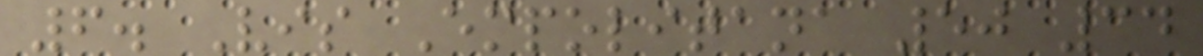6. Vis Empolitana 50 34
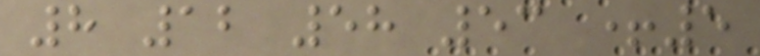8 12 58 53 +5
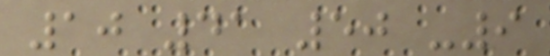10 41 50 -9
